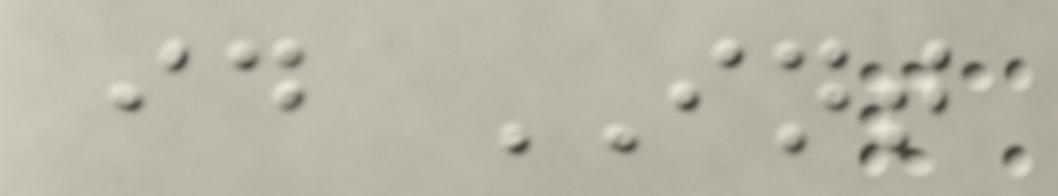id INT
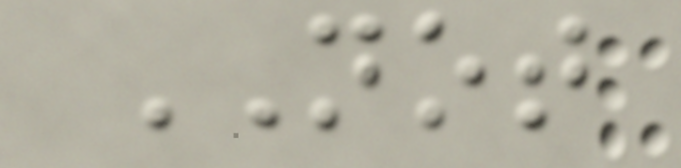NOT
